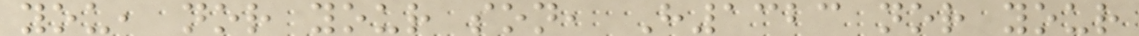you, nor your son, H1323 nor your
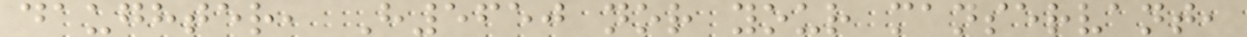daughter, H5650 nor your manservant,
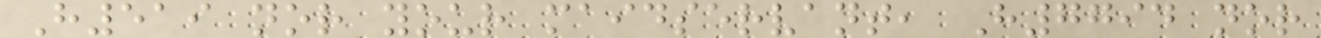H519 nor your maidservant, H7794 nor
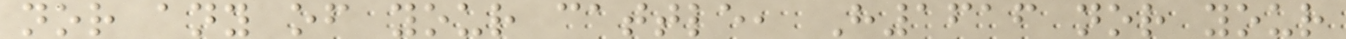nor any of your cattle, H1616 nor your
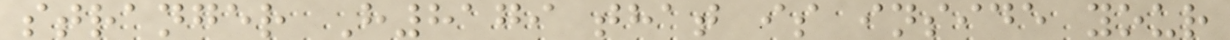stranger H8179 that is inside your
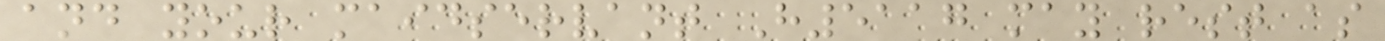and your maidservant H5117 may rest as
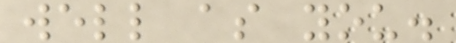well as you.
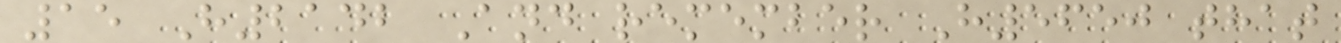15 H2142 And remember H5650 that
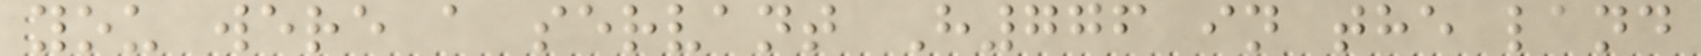you were a servant H776 in the land
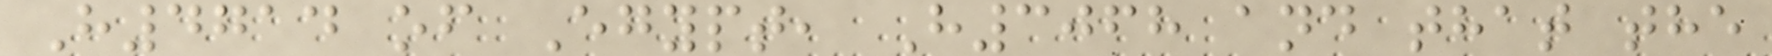H4714 of Egypt, H3068 and that the
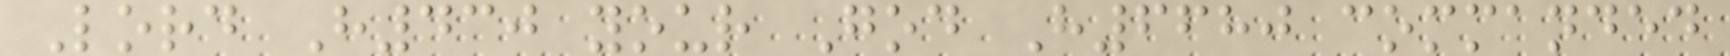Lord H430 your God H6680 commanded
